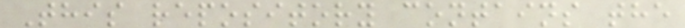This repository contains the
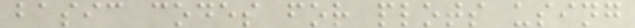basic codes for plots using
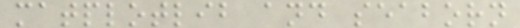matplotlib and seaborn
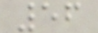56
